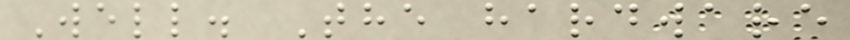Well. The hardware
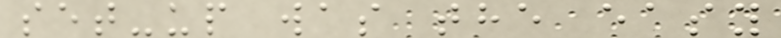set-up was the easy
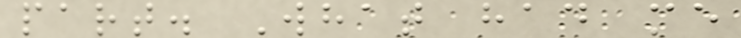part. What had me
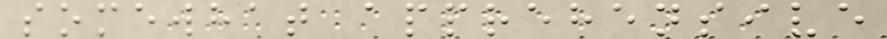somewhat apprehensive
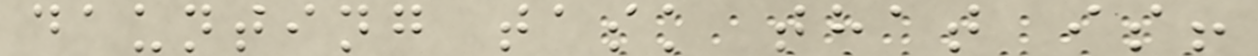daunting task that is!
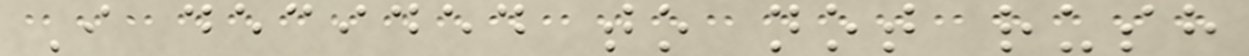I decided to not rush
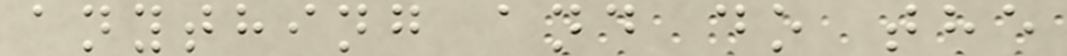anything and do the
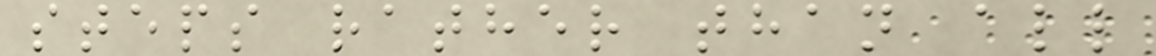steps rather than all
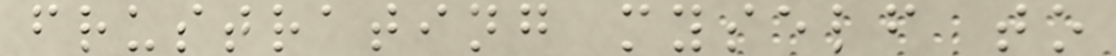frustrating myself to
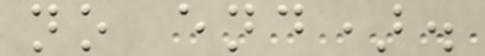no end).
